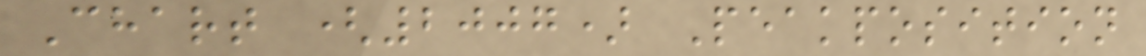Chart (2007) Peakposition
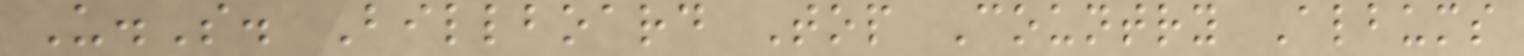U.S. Billboard Top Country Albums
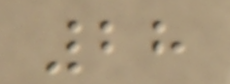28
